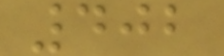402
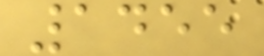1455
